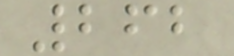262
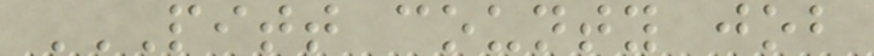PITT COUNTY JOB
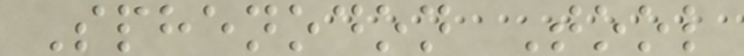Sphenodon Tool
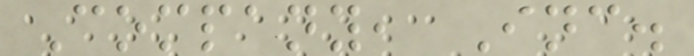Company, Inc.
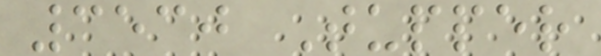3530 Tupper
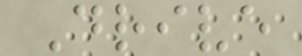Drive
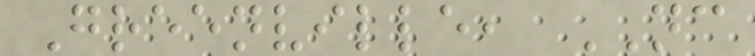Greenville, NC
